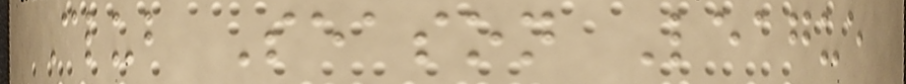Club Season League
